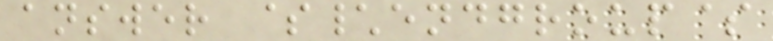answer $\endgroup$
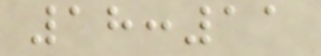18:11
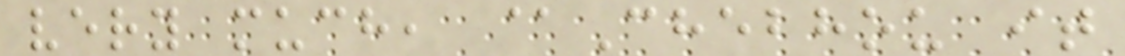very much, @Chebhou it
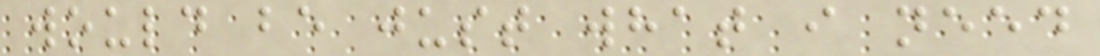would be just what i need
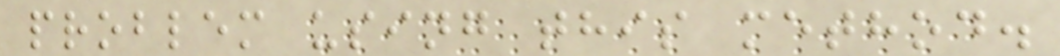problem using this method.
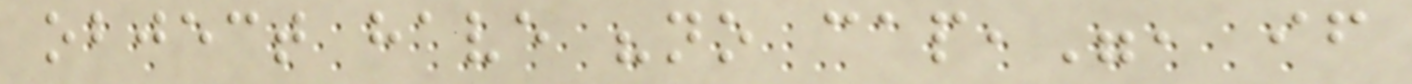object have "no cap,", if
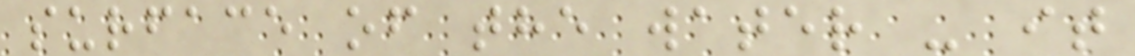surface of the water - it
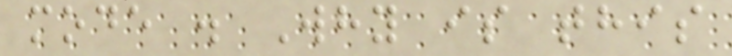mode . Why is this
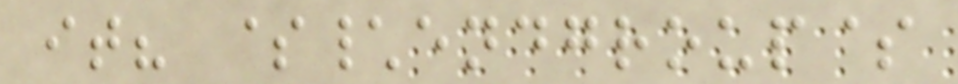it? $\endgroup$
